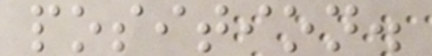position.
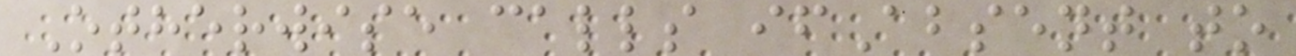Otherwise calls ifAbsent to
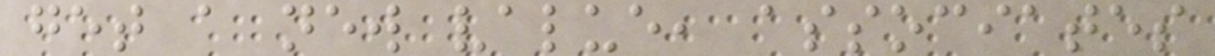get a new value, associates
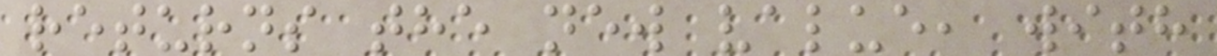returns the new value, with
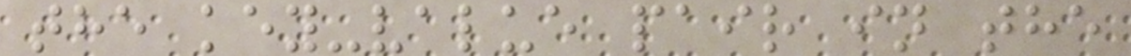the key-value pair in the
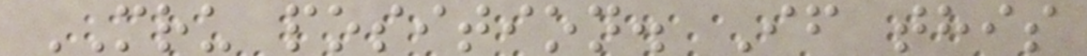MRU position. If this
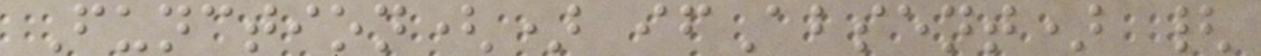Function() ifAbsent) {
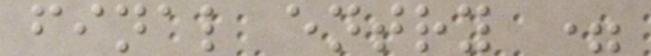final entry =
